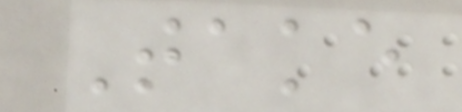Take
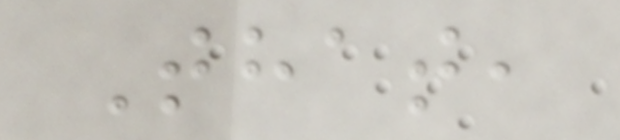That,
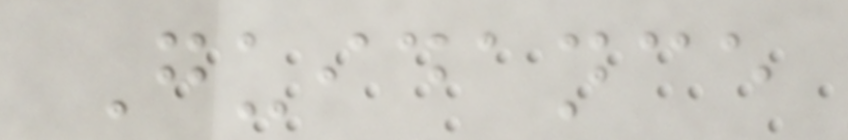Guidance
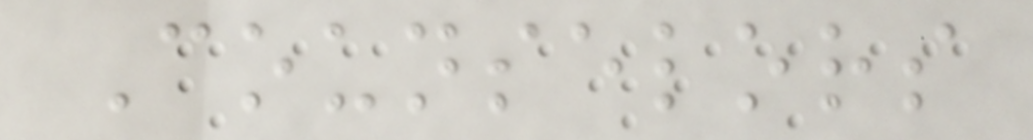Counselors
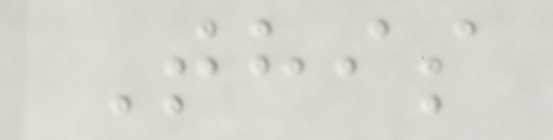This
